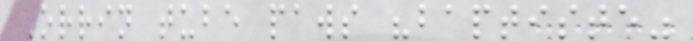Orrin tube paws "baptiste"
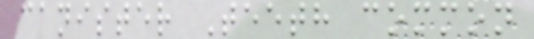canister Teeth common
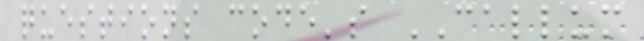questions code's CALLUM
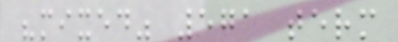"mixed" 571 term
